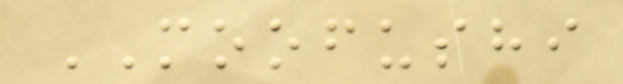MOOFUSHI
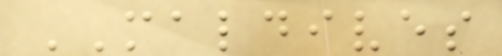MALDIVES
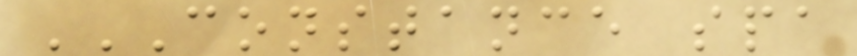CONSTANCE SPA
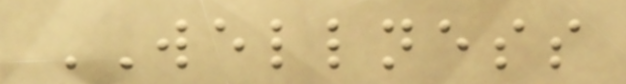WELLNESS
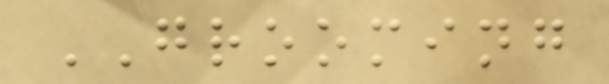GROOMING
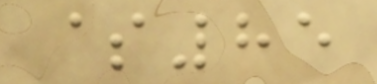$85
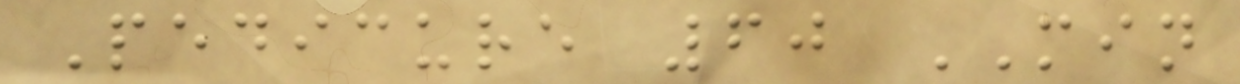Pedicure 60 MIN
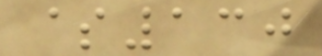$130
